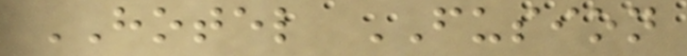HOTEL FUSION
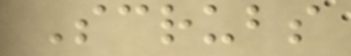Scrubs
